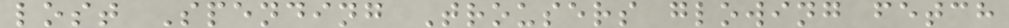lost Spending Trousers glowing fetch
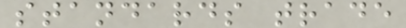standards trade
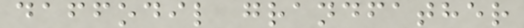daffodil grandfather
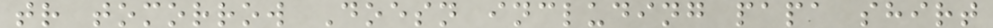tr tomorrow Doesn including papa shirt
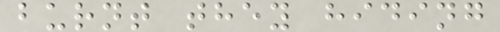burnt they hiding
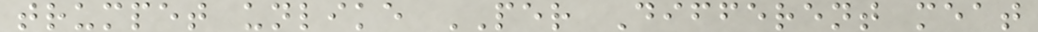trumpet unlike PER Different meat
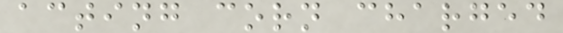acting corn charged
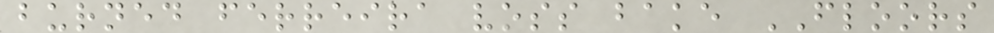burned ferreira voss bake FLOORS
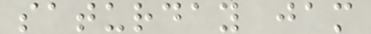saturday jam
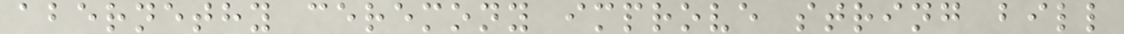abernethy ceremony improve string bill
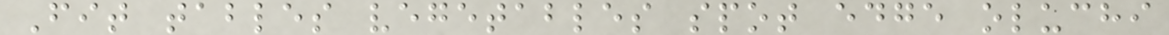Fit tables vegetables spot edge oluchi
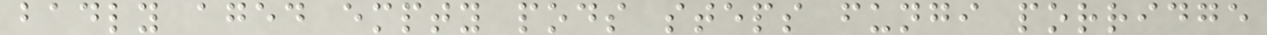badly aged empty pods steps fungi porridge
